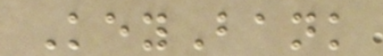KeyBank
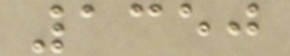1350
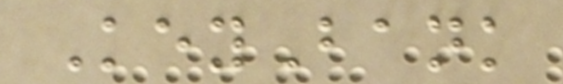KeyBank
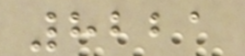8221
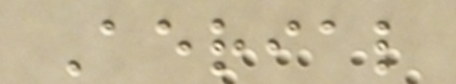Aerial
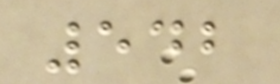542
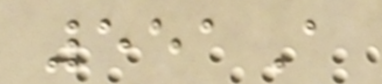551A
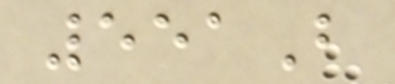551B
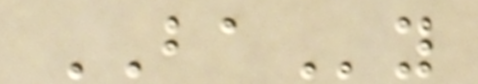BAy
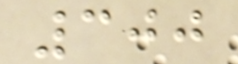300
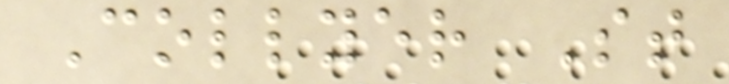Collyer St
